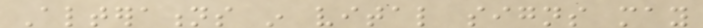Alterations in vital signs may
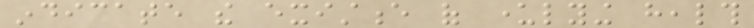indicate the existence of underlying health
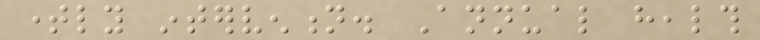timely intervention. Annual health
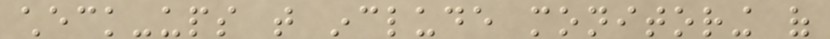check-ups that include monitoring of
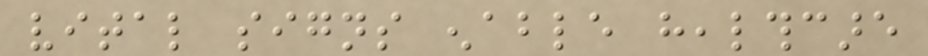vital signs enable healthcare
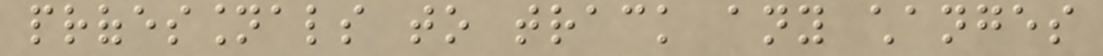professionals to track any changes
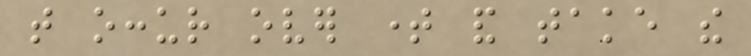that occur over time and take the
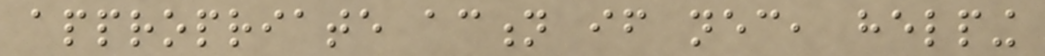appropriate action if necessary, helping
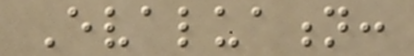Evaluation:
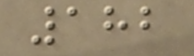182
